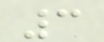3
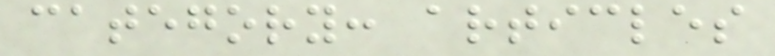category: articles
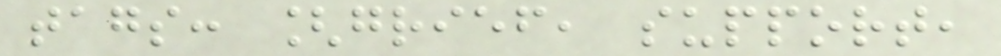tags: [grief, support,
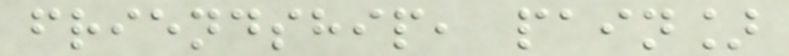friendship, pain]
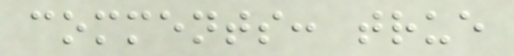comments: true
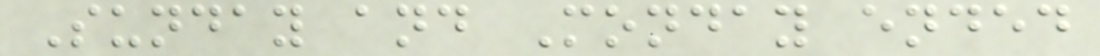Sunday and Monday ended
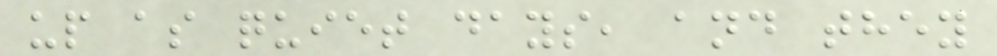up as quiet days, and they
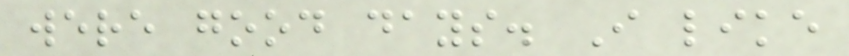were good days. I like
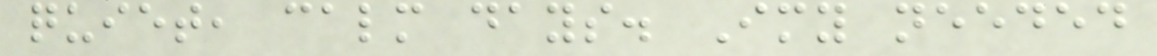quiet, calm days. Imy needed
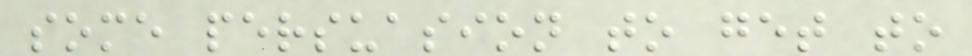some persuasion to get to
